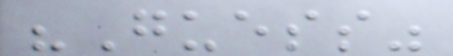"Guess"
